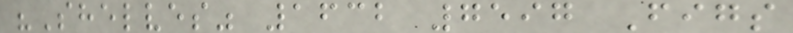"Shelves" 1632 7597 Figs
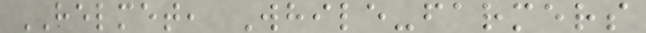HELMET, While-farmers
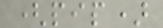(pip)
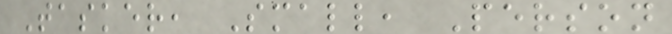Tasker, Small, Person
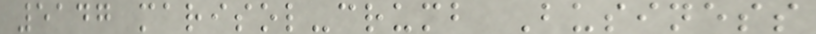5147 marisol-crumb Business
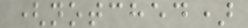(notched)
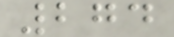274
